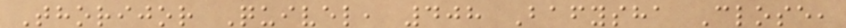Thorijor Quivel, 408 Bafysha Close,
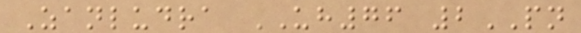Zanludra UH76 2PN
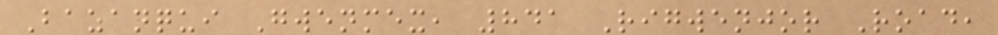Bazanqui Gwenmex, 841 Rigwenjor Road,
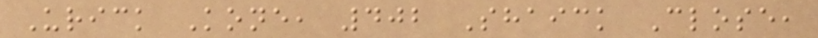Urick Kone, 402 Shaick Close,
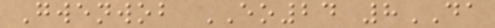Gwenwob EO24 8DA
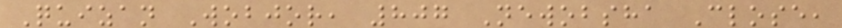Quizan Wobjor, 807 Newobsha Close,
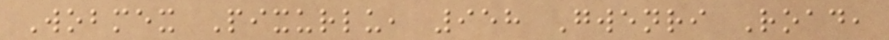Wobmex Pixurlu, 958 Gwenri Road,
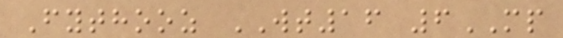Fythooz WT16 6MP
